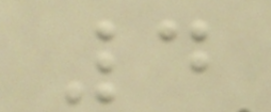4
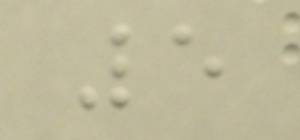5
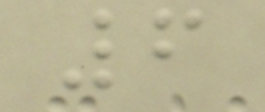6
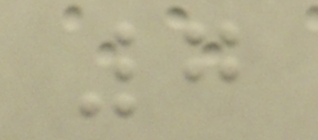7
